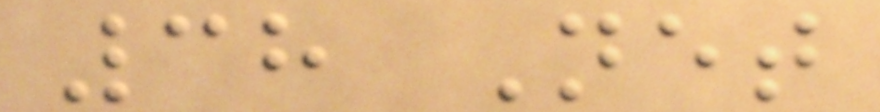38 Net
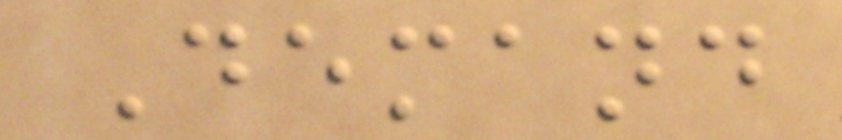Demand
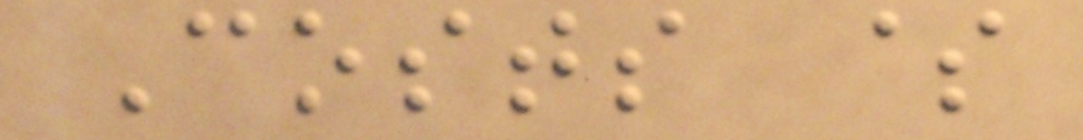Costs $
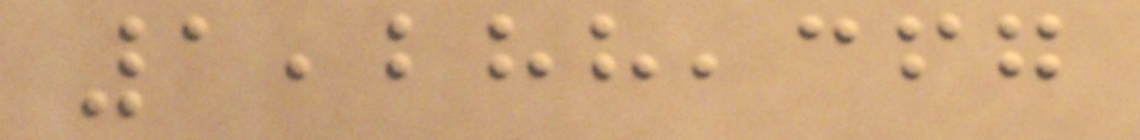1,288,367
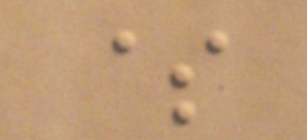$
